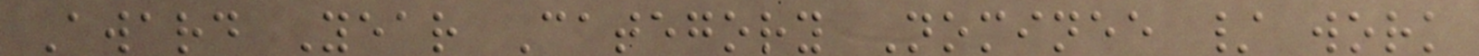Award Year Category Nominee / work
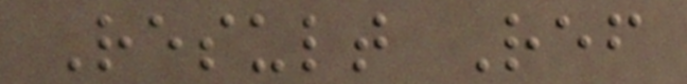Result Ref
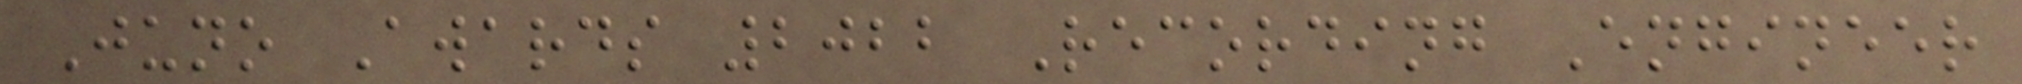Juno Awards 2022 Recording Engineer
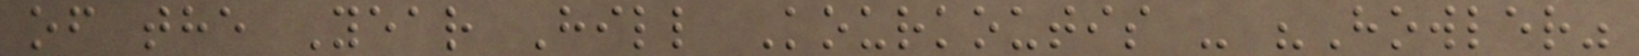of the Year Hill Kourkoutis - "Howler"
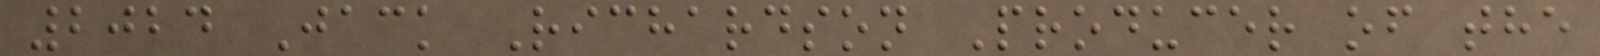2024 Jack Richardson Producer of the
